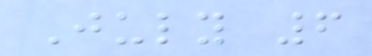July 6
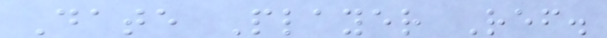Date Player Ref.
